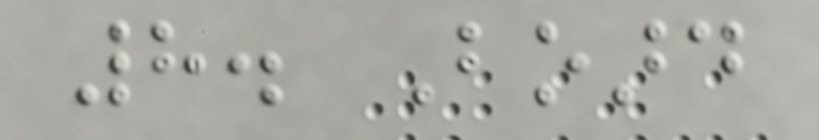8. Board
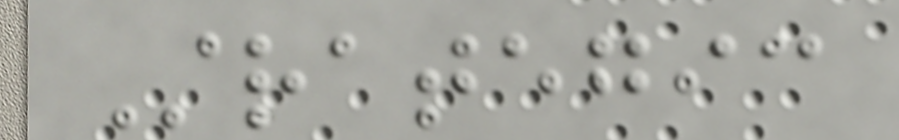Strategic
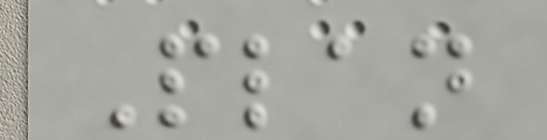Plan
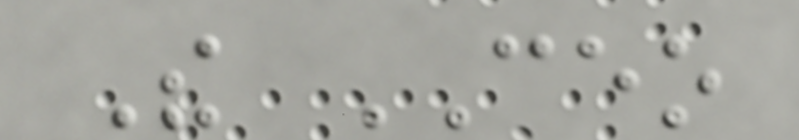The CEO
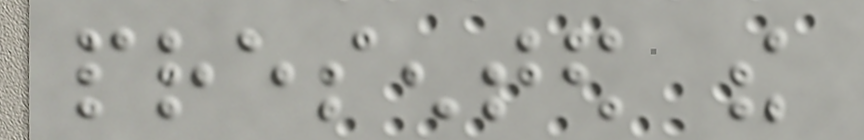presented the
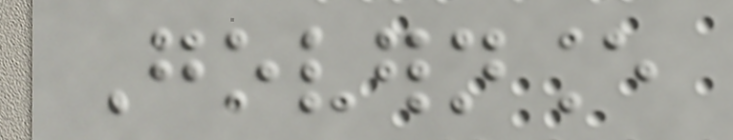Governance
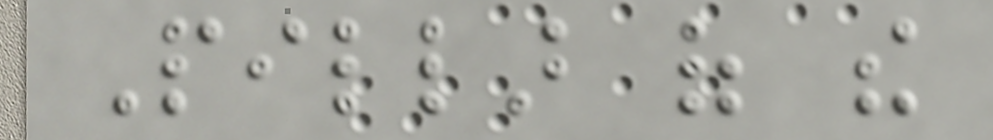Pillar of the
